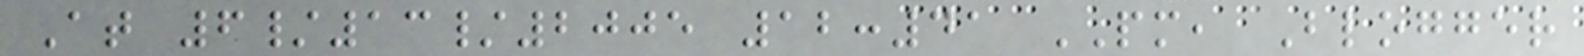At 6/13/2005 12:41 PM, Blogger
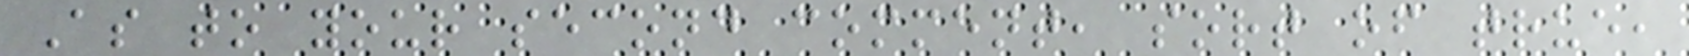As to your second comment, sort of true,
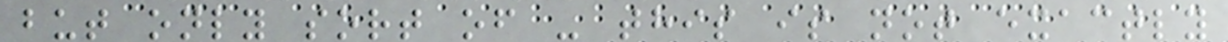but only sort of - this is not exactly
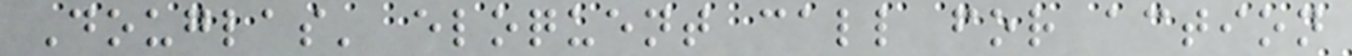Douglas' eloquent call for action
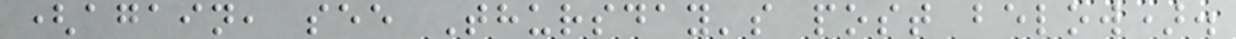(again, see Thursday's post below).
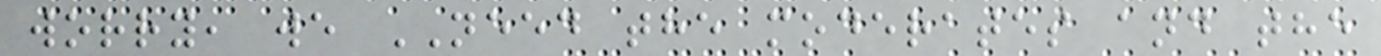worry, we NEED the moderates and the
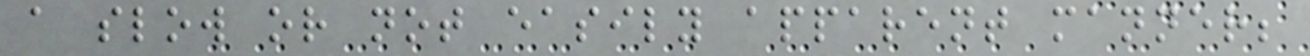a slow or not easily apparent manner;
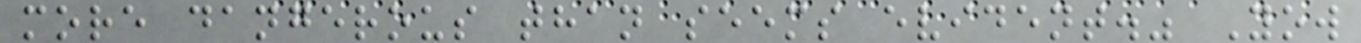more dangerous than seems evident." Yow
